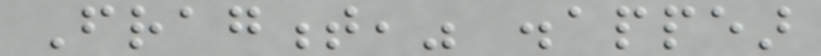Fragment," disappear
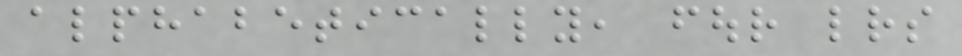alphabetically, four letters
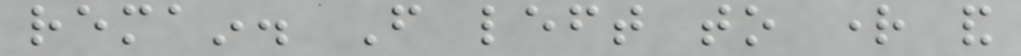remain. From left to right and
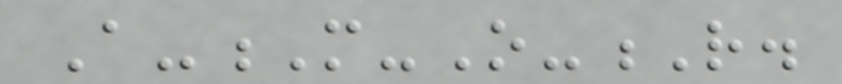A-M-O-R.
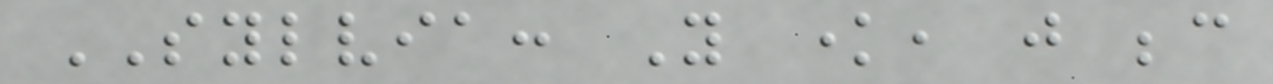SYLVIA: You know, just because
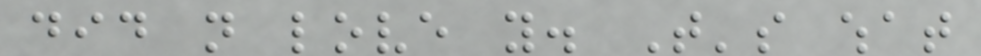did not love you. That's what
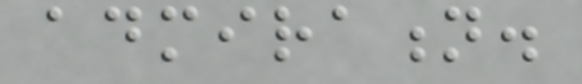admiration.
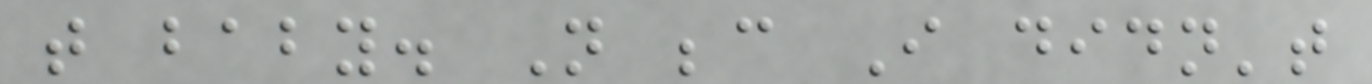that baby. Not because I didn't
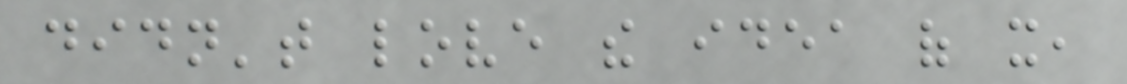didn't love the idea of it,
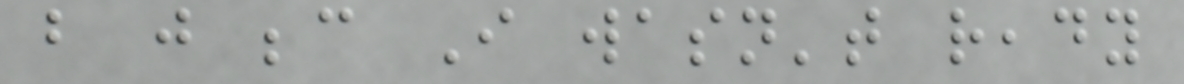but just because I wasn't ready
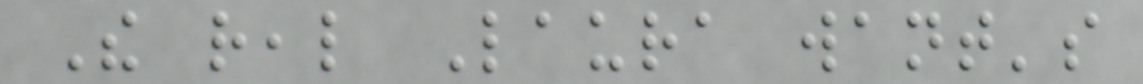The real Laura want's
